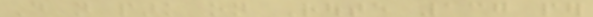Do not park on Route 137 per
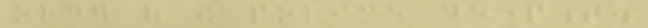order of the police department.
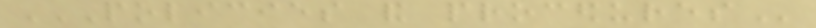POLICIES AND PROCEDURES
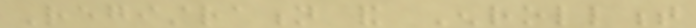Registration and Enrollment
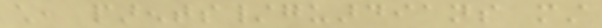child, parents/guardians must
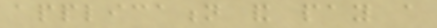application and pay a
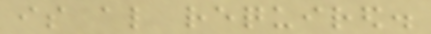is also required.
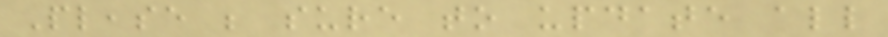Please be sure to update all
